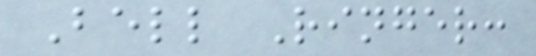Bell Ringer:
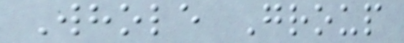Whole Group
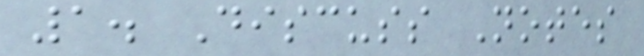1. Discuss Notes
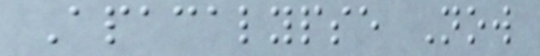Apacalypse Now
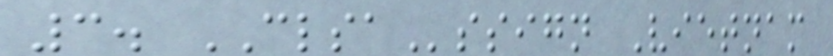3. CLSAssign Vietnam
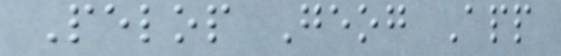Pelop Geog App
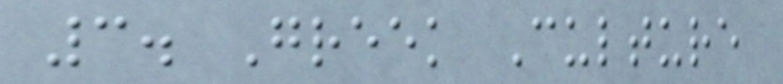3. Greek Culture
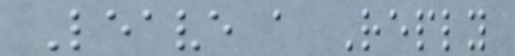Leave a Reply
